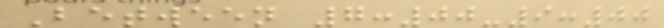Between 7:00-9:00
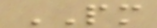PM
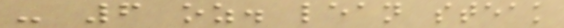- 6 oz. lean steak
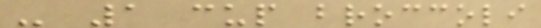- 1 cup broccoli
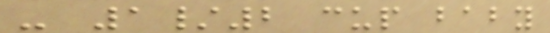- 1/2 cup baby
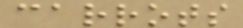carrots
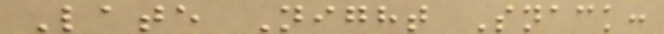Late Night Snack:
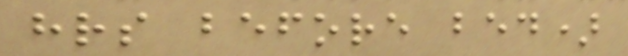hrs before bed)
